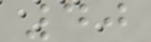40
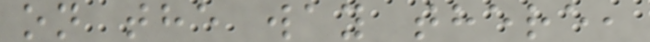on the way there,
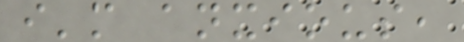i'm anxious,
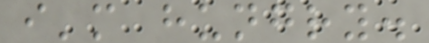i'm hungry.
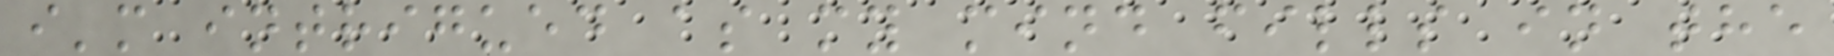i'm intrigued as my mind fills in the
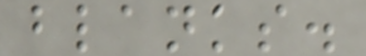blanks.
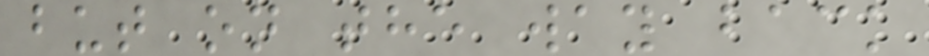but on the way back
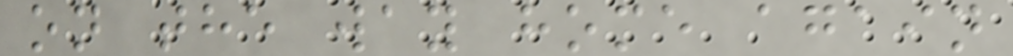on the way home again
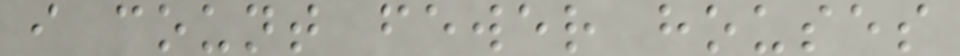i count fewer houses
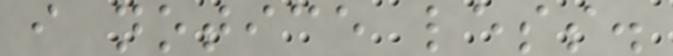i notice less.
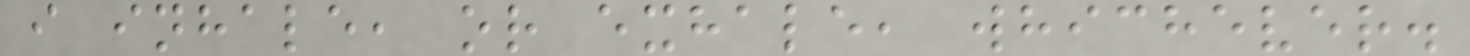i inhale, or exhale, whichever.
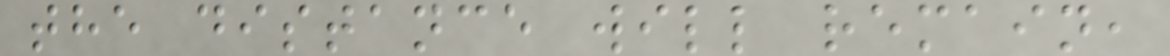the distance will remain,
